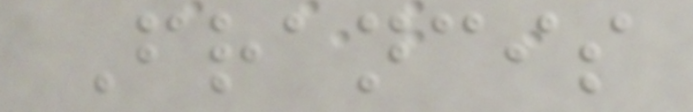Francis
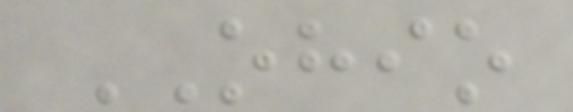OHIO
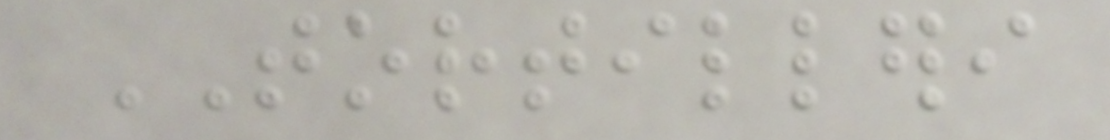TORTILLERI
